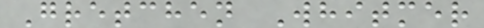Gretchen Whitmer
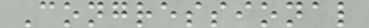Congressional
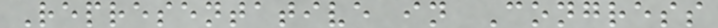Representative in Congress
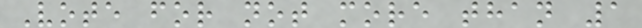Vote for not more than 1
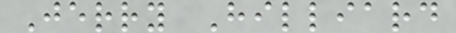Jerry Hilliard
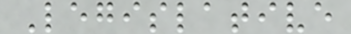Legislative
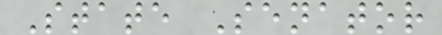State Senator
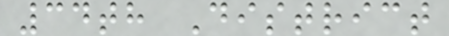34th District
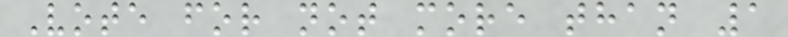Vote for not more than 1
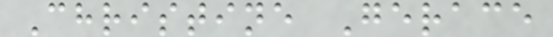Christine Gerace
